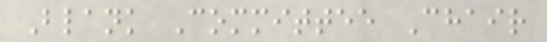Blank Committee Chair
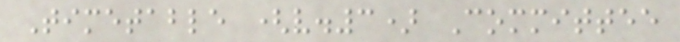Timetable (v.3) Committee
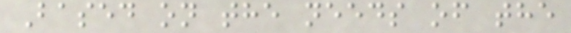Based on the needs of the
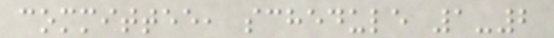committee, schedule 1-2
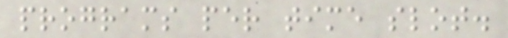programs per time slot.
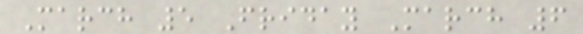March 5 Friday March 6
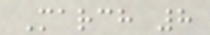March 8
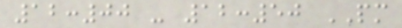12:00 - 12:50 PM
